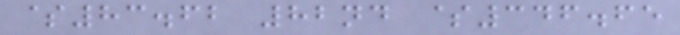$83.62 82nd $346.65
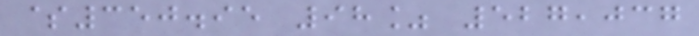$350.95 98% 527,037
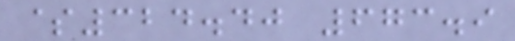$324.40 673.9
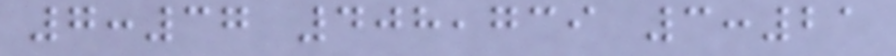7:37 408,739 3:21
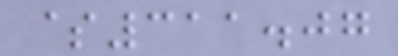$311.07
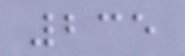235
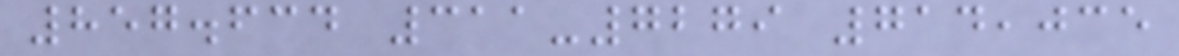857.634 311-7279 714,035
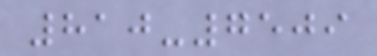810-7509
